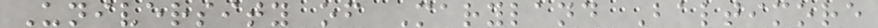University of Maryland Baltimore
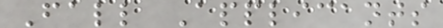Fall Applicants
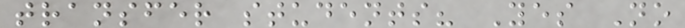transfer students? Yes No
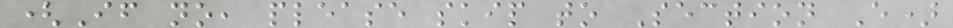(If no, please skip to Section E)
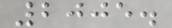2005.
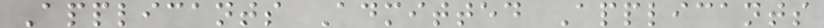Applicants Admitted Applicants
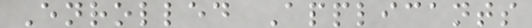Enrolled Applicants
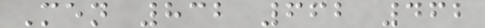Men 832 662 462
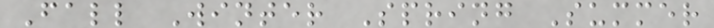Fall Winter Spring Summer
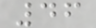46
